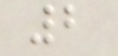2
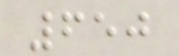650
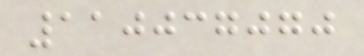110037070
